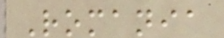Romania
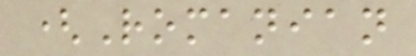(Romanian
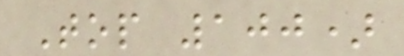Top 100)
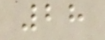28
